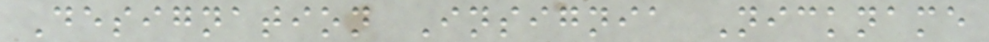Designation Insignia Nickname
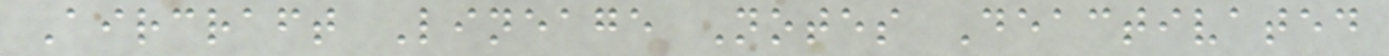Aircraft Lineage Notes Deactivated
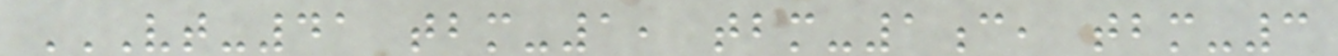VT-41 TBM-1, TBM-1C, TBM-3
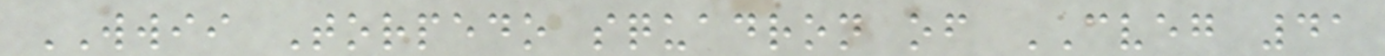WWII Torpedo squadron of CVEG 41
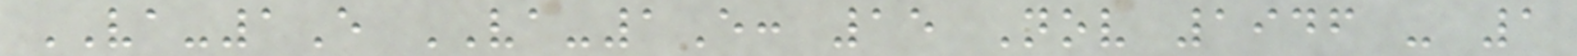VA-1E VA-1E: 15 Nov 1946 - 1
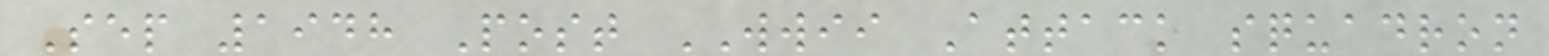Sep 1948 Post WWII Attack squadron
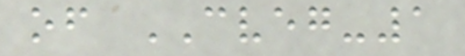of CVEG-1
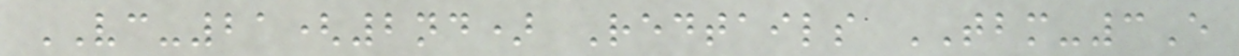VC-21(2nd) Redtails TBM-3E
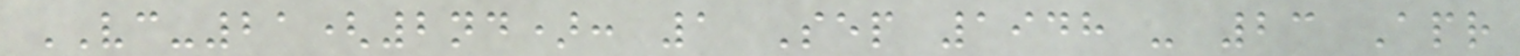VC-21(2nd): 1 Sep 1948 - 23 Apr
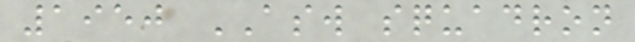1950 ASW squadron
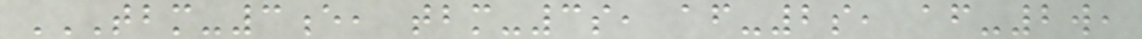TBM-3E, TBM-3S, AF-2S, AF-2W,
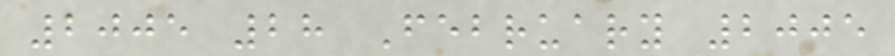2005 28 February 2005
